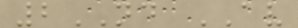2ND AV
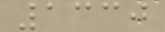1330
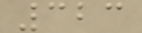323
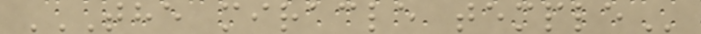THE MIRACLE TEMPLE
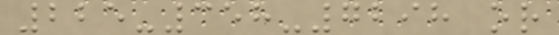225-358-7298 or
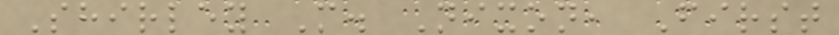Shirley M. Nixon, First
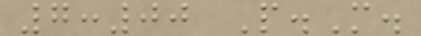7:00 P.M.
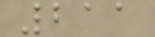211
